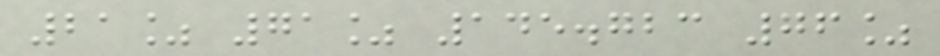21% 71% 145.723 76%
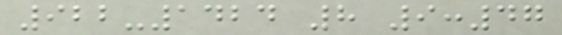922-1424 8 9:47
